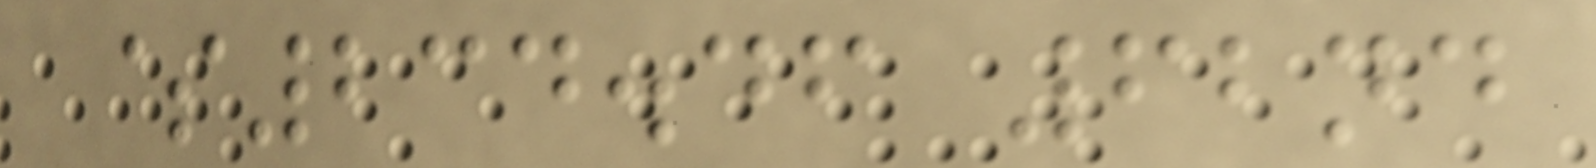$234.46 62nd
